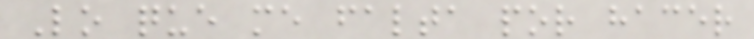Lo que me falta por hacer
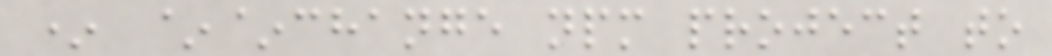* ~~change npm project to
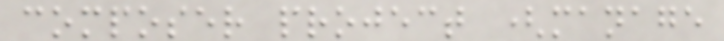composer project (manage
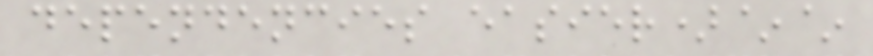dependencies easier)~~
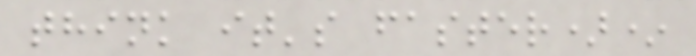think it's faster)*
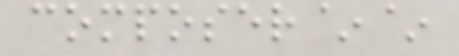composer~~
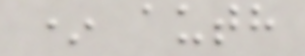* auth
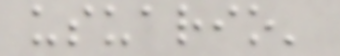usuario'
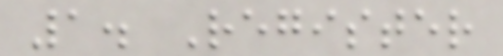1. Register
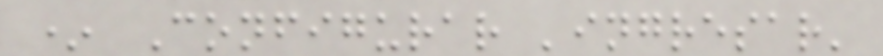* Configurar 'ingresar'
